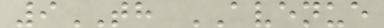9TH AVENUE
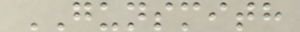GUNSMITH
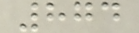874
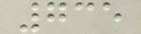735
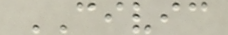CIVIC
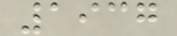1937
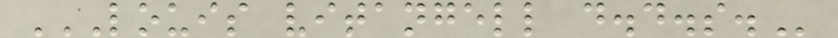LOUIS VITANGELL D.D.S.
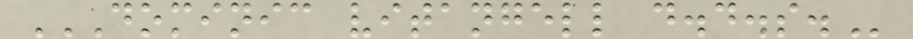DOMINIC VITANGELL D.D.S.
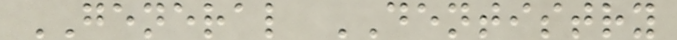GENERAL DENTISTRY
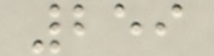259
